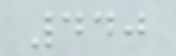440
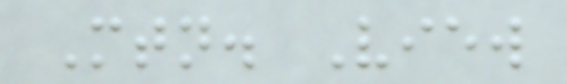Mtn. View
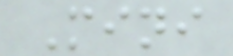Mini
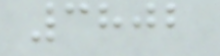3802
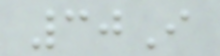30I
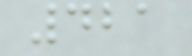421
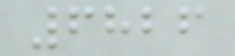6826
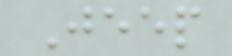Jeep
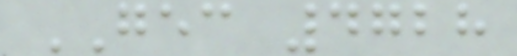GEC 4728
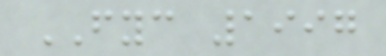FYC 1997
